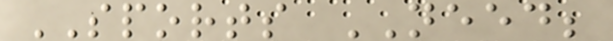SPORTS NEED;
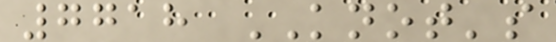7718 KNOT's
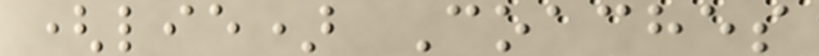(lie) Coaches
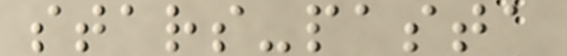stars-pasta
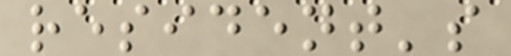resident's
